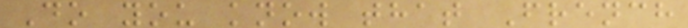Do you know that French
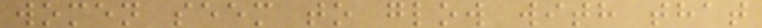women seem to glow with that
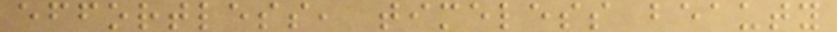effortless, timeless beauty
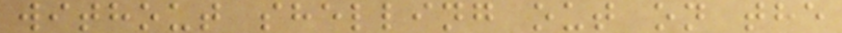without shelling out on the
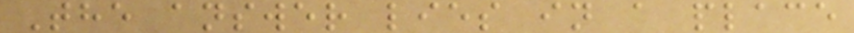The answer lies in a place
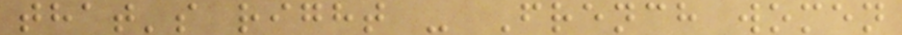that's right - French women
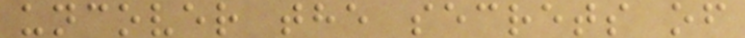uncover the secrets of
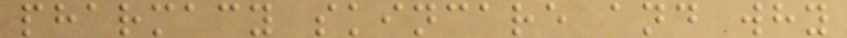pharmacy skincare and why
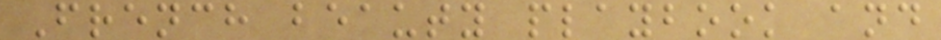French beauty playbook and
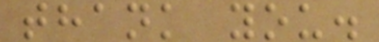thank you.
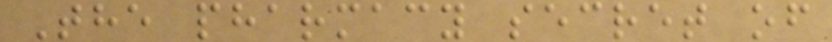The pharmacy secret of
